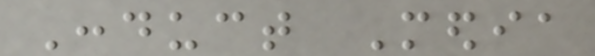Conduct Media
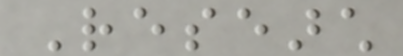Research
